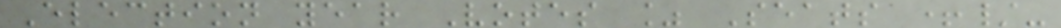Election year Votes % Seats +/-
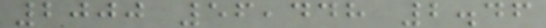2000 56,448 2.46
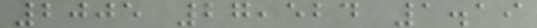2005 27,524 1.19
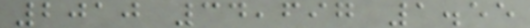2010 34,697 1.55
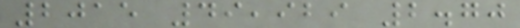2015 49,929 2.70
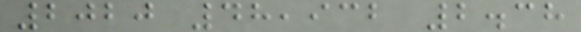2020 48,932 2.38
